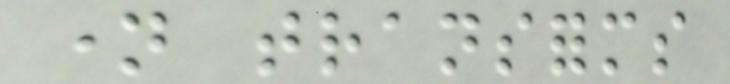name transforms
